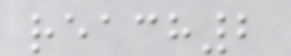reach2
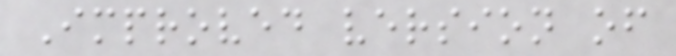Improved version of
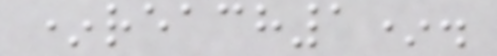*reach1*.
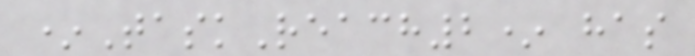*TaskReach2* has
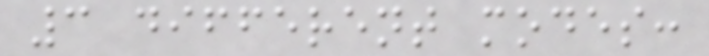3 different modes:
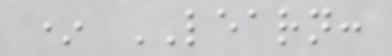* LEARN:
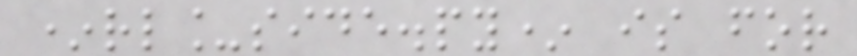*rl_side.py* is for
